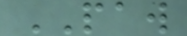PAW
